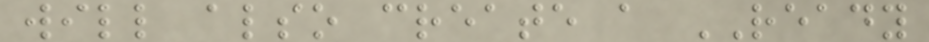will also create a READY
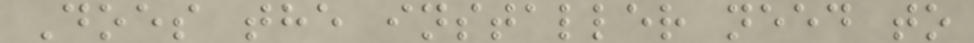Does the installer need to
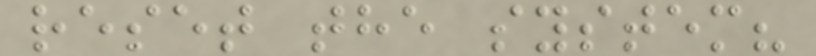reset the system?
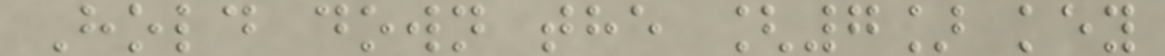Hold down the [7] key
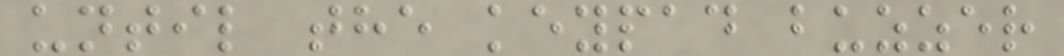until the keypad buzzer
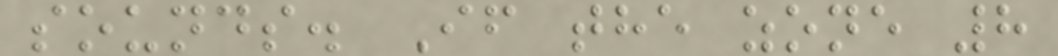sounds. If the zone 8
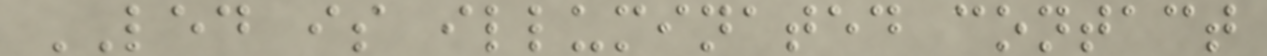LED is illuminated contact
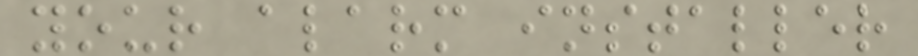your alarm installer
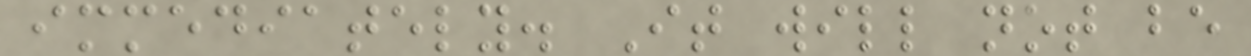immediately. It will not be
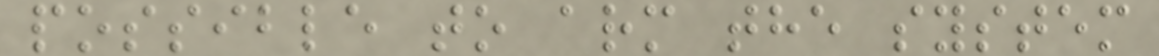possible to arm the system
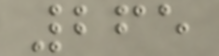265
